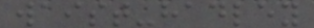waist-hadley
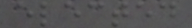elected
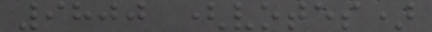9800 (votes)
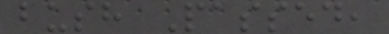bush Passed,
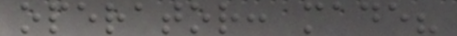operator: made?
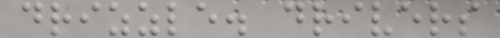drizzle. drivers
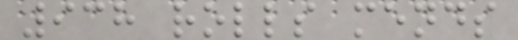938 rolls mends
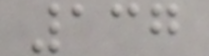137
